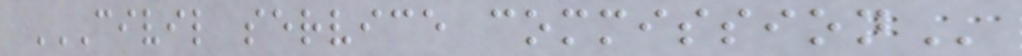CIVIL SERVICE COMMISSION
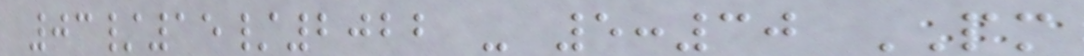03/15/2022 - 5:30 PM
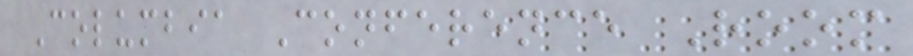Columbia Conference Room
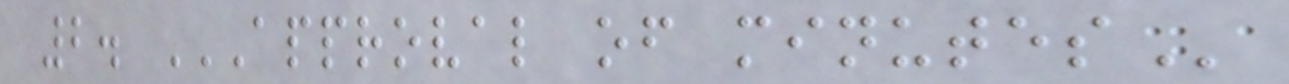2. APPROVAL OF MINUTES
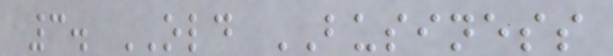3. OLD BUSINESS
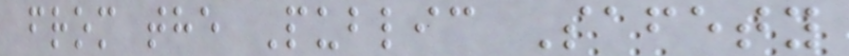from the Public Safety
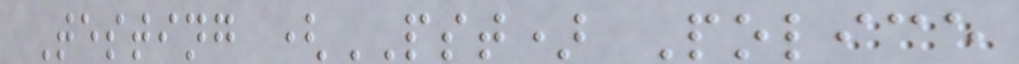Testing (PST) Police
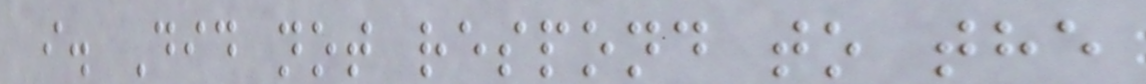i. Did not respond to the
